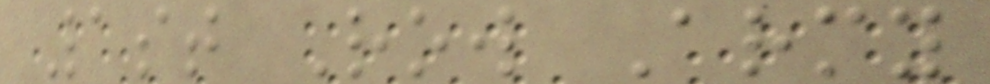1st Row Army
